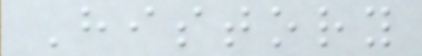History
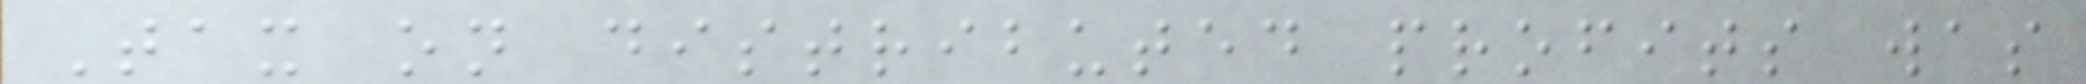Tax on distributed profits was
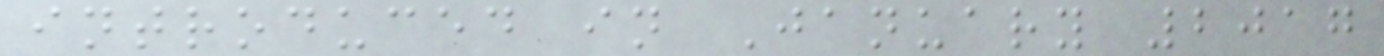introduced in January 2017
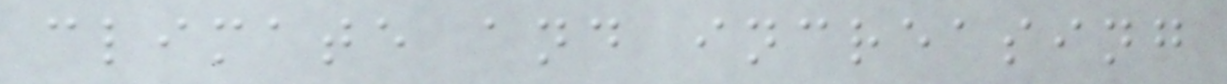climate and increasing
